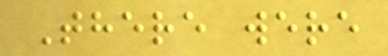There were
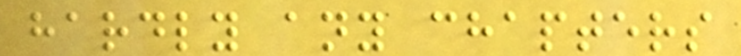hardly any chapters
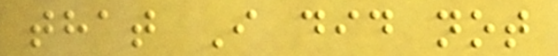that I did not
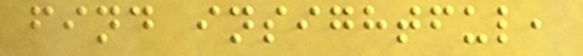find insightful,
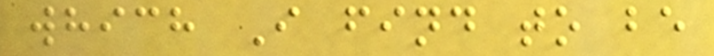which I find to be
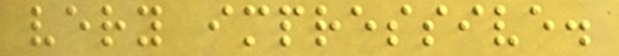very impressive.
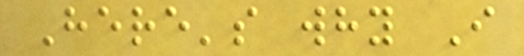Here's why I
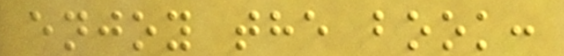enjoy the book:
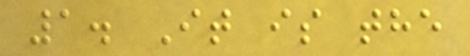1. It is the
